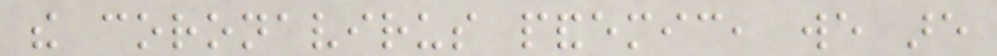the coronavirus pandemic, we are
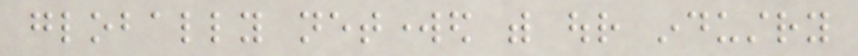globally networked with our industry
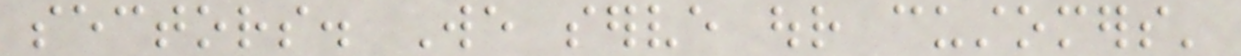sectors. We serve our customers'
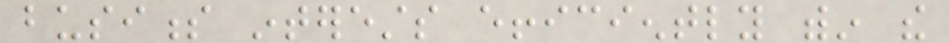business interests efficiently within the
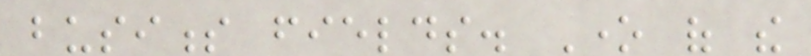business fields. One of the
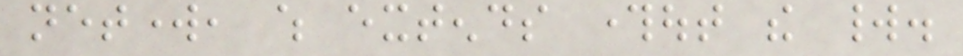network, which extends throughout the world.
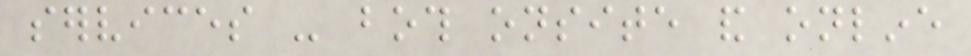services - both onsite and online
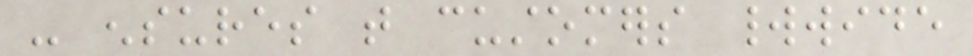- ensures that customers worldwide
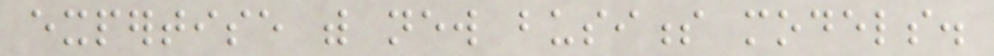expertise with new business models.
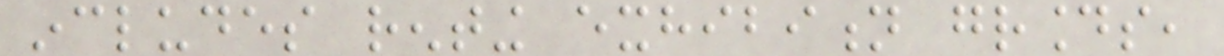includes renting exhibition grounds,
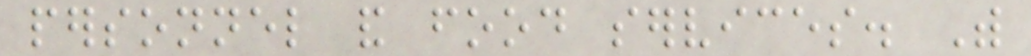personnel and food services. With
